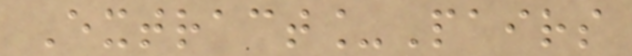Extract_Pairs
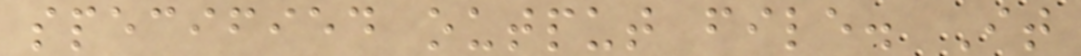specified output file. It
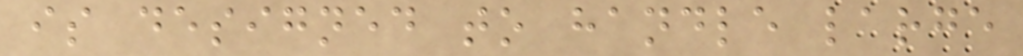is designed to handle large
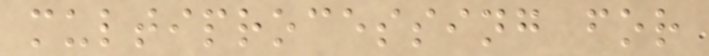multiprocessing for
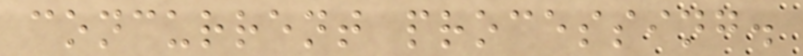concurrent processing.
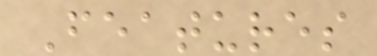Features
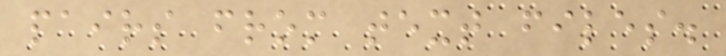pairs from text files.
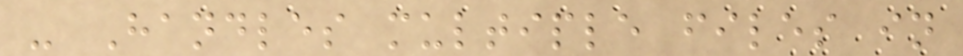- Handles multiple files in
